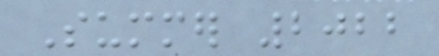Summer 2022
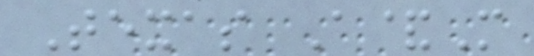Texas A&M
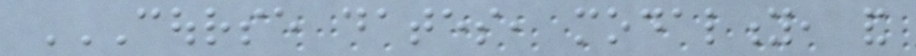COURSE DATES, MODALITY, AND
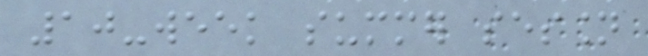10-week summer session
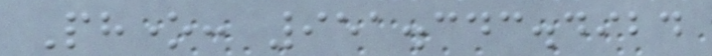Phone: 951.343.4924
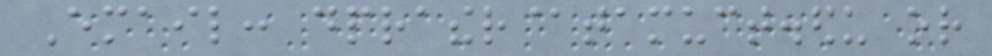Email: dprather@tamuct.edu or
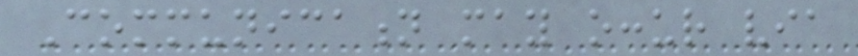Communication may occur via
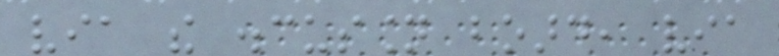via the discussion board, via
